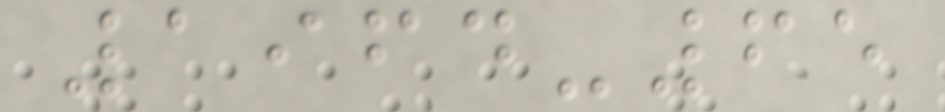1964-65
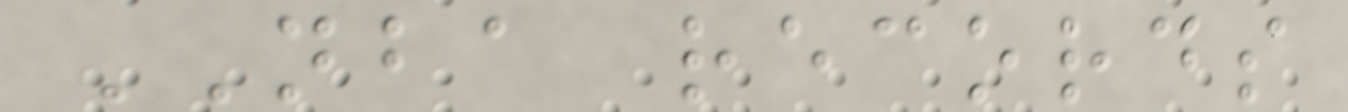NBA records
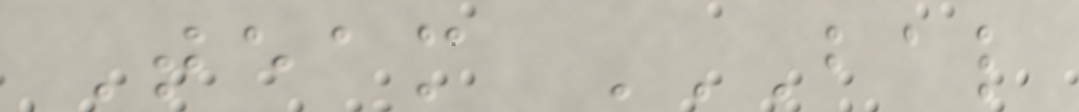Team BAL
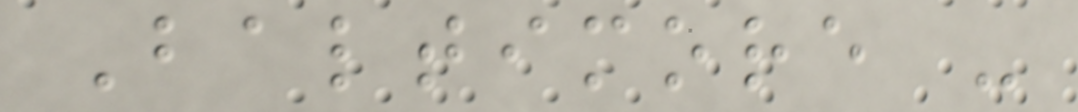Baltimore -
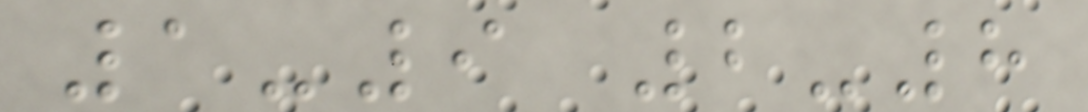1-9 2-8
